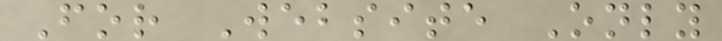For Website Only
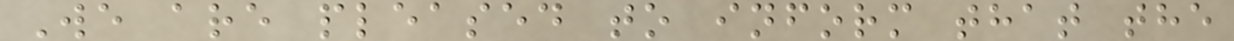We are pleased to inform that the
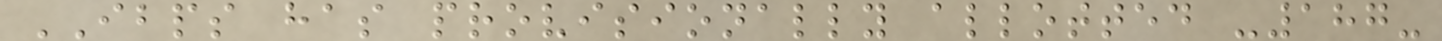IBPS has provisionally allotted -187-
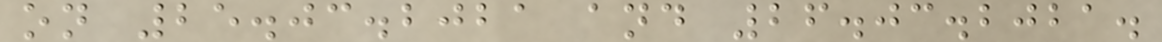on 25.03.2021 and 26.03.2021.
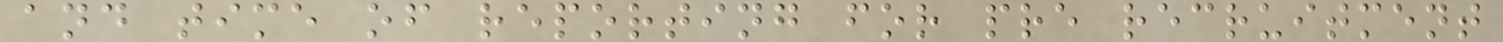and time of reporting for pre recruitment
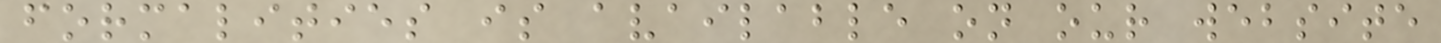formalities is available on our website
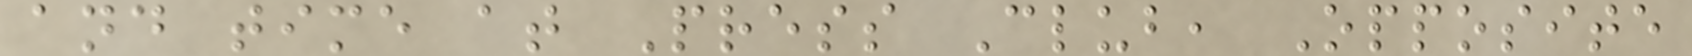and time at Press Club, Opposite
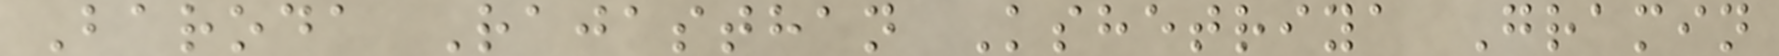Baroda Rajasthan Kshetriya Gramin
